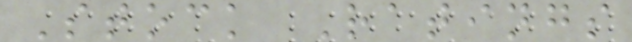Stock Ratings
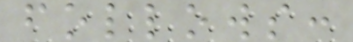follows:
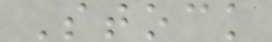Stock
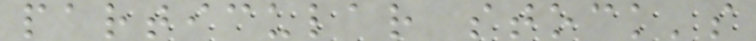particular stock's
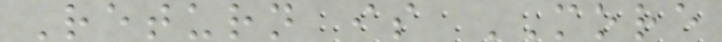Return is MORE
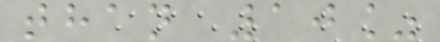than 10%
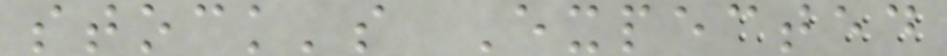stock's Expected
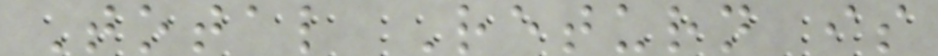Total Return is
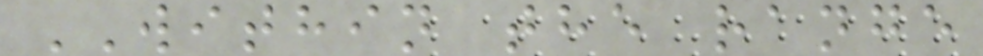WITHIN the range
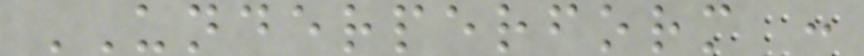UNDERPERFORM :
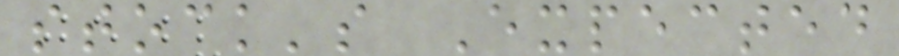stock's Expected
